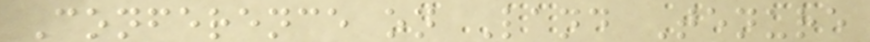Conference on Land Tenure
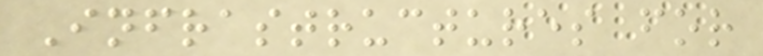Infrastructures for
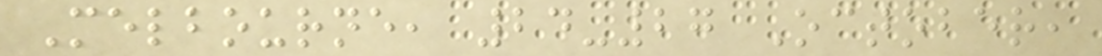Melbourne, 24-27 October,
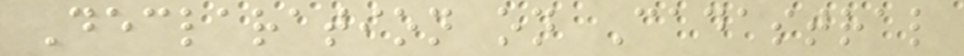Declaration on Cadastral
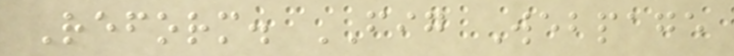Reform. FIG Webpage
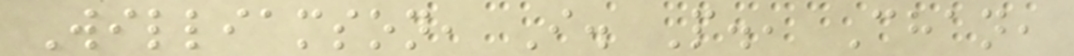Williamson, I. P., Chan,
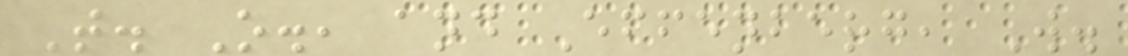T. O., and Effenberg, W.
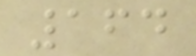164
